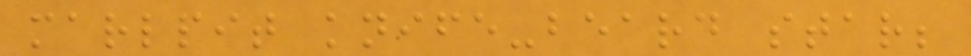marlpit knife-beard star;
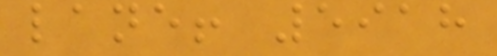lane! 5918
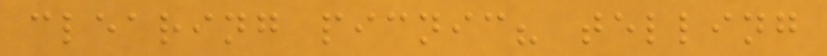clearing picnic? telling
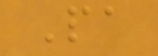Pa
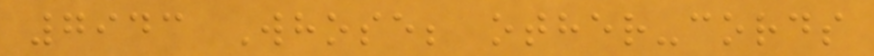7943 Whose; other-cords
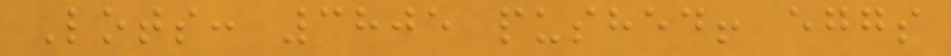Lots: 3805 pushed! eggs
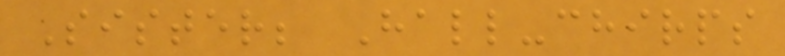Sister; Hall-chirps
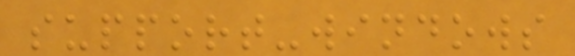support-windows
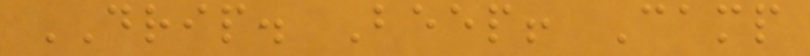DRIP. Beep! Camp
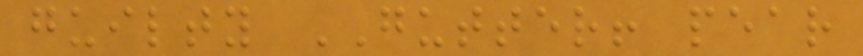guilty GUTTER! pear
